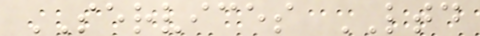SERVICES LTD
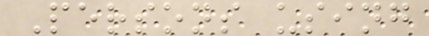Persons using
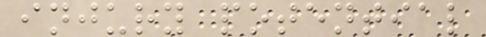injury potential
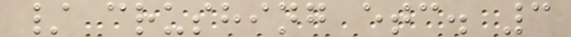/ crushing etc. 3
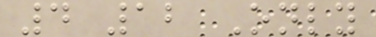4 12 Only
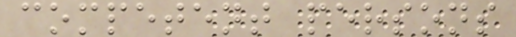competent persons
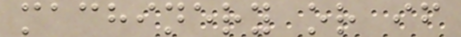machinery or if
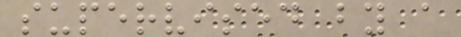supervised by a
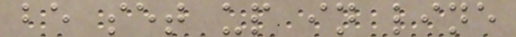be set up in line
